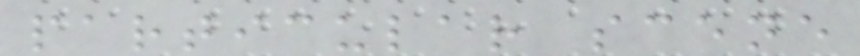particular scene
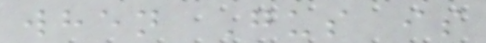when Gus is
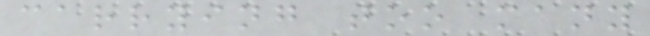carrying too many
